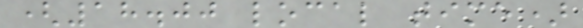(18.00 local time)
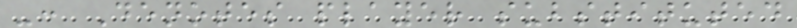-: Denotes player substituted
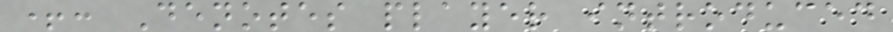+: Denotes player introduced
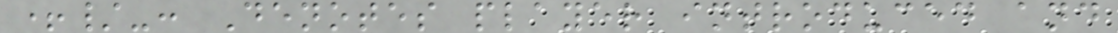+/-: Denotes player introduced and
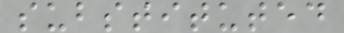substituted
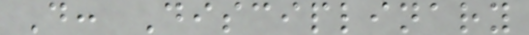D: Disciplinary
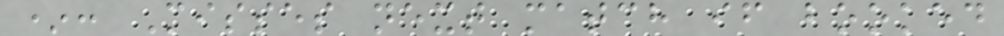*: Misses next match if booked
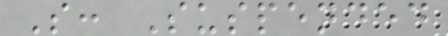S: Suspended
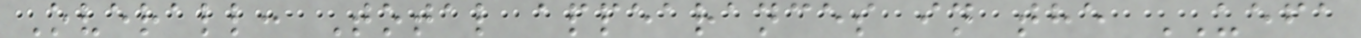Overall: Total appearances in the UEFA
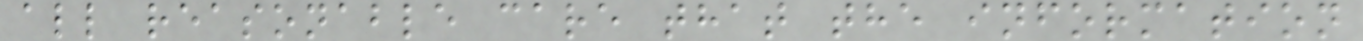all reasonable care that the information
